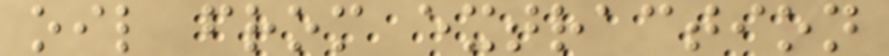oil from extraction
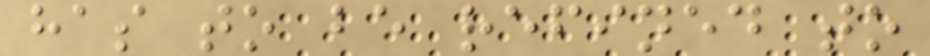has to be refined to
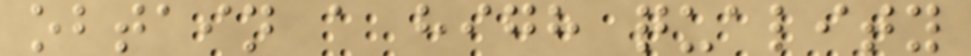obtain a high quality
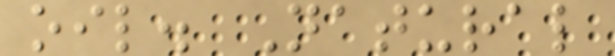oil. Natural
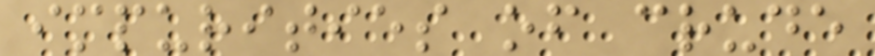impurities of crude
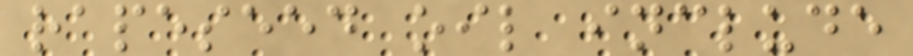rapeseed oil include
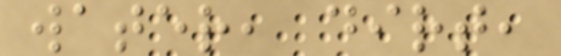water, dirt,
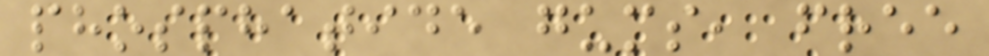phosphatide gums, free
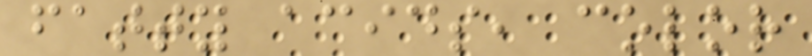fatty acids, color
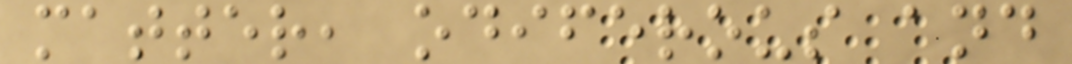matter, odiferous and
